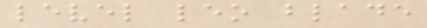level leo blade
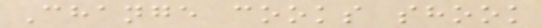Change cooks shook
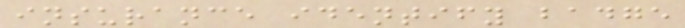insurance identify badge
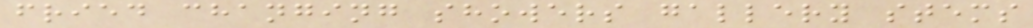fried changing showers gallery stems
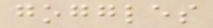goggles
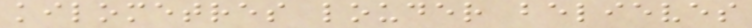kilometres louder believes
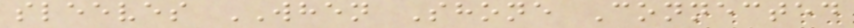sleeves WHEN Shone Connected
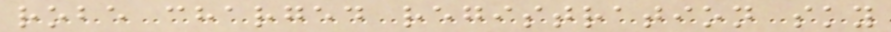robe charged registration sky
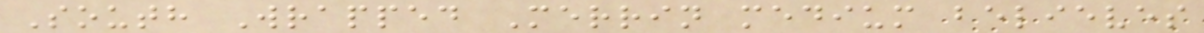South Wrapped Merrin medium believes
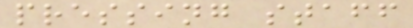pressing staff
